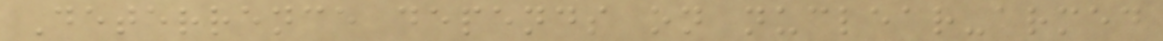Deterrence depends on nuclear-armed
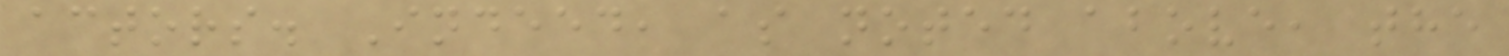actors. Indeed, as noted above, the
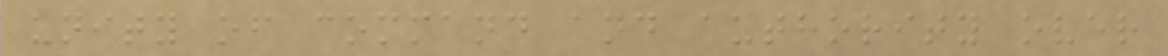unity of command and authority over
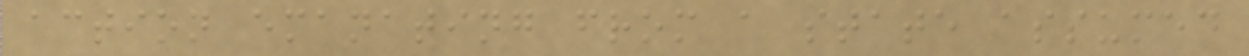action emanating from a state assumed
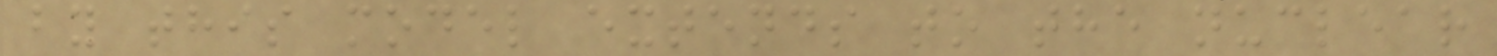by this model extends to the nuclear
